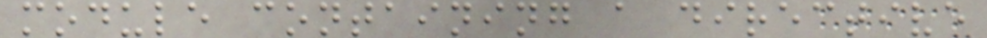module containing a directive
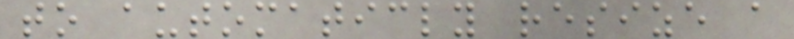to automaticly resize a
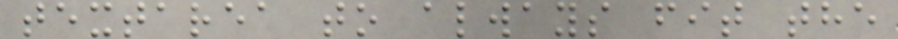textarea to always fit the
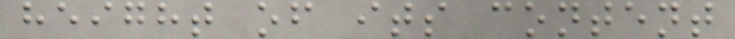height of its content
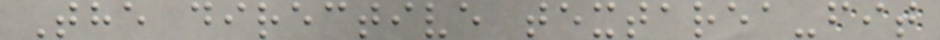The directive textarea-fit
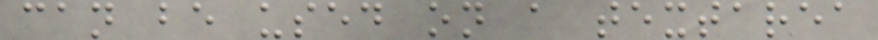can be used on a textarea
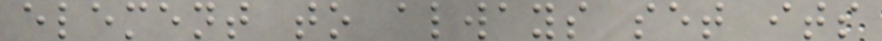element to always set its
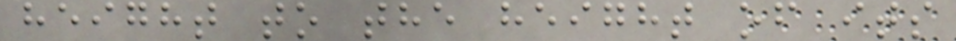height to the height of its
